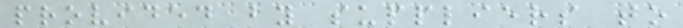provided by suppliers to
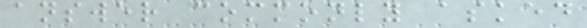answer commonly asked
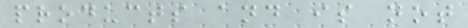products and is not
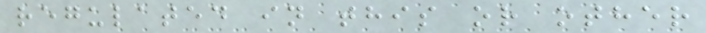regulated in this or other
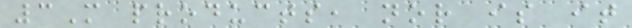3M products, nor is it
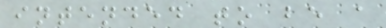intended to be a
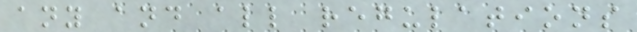any and all regulations
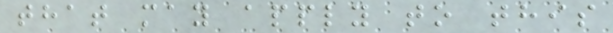that may apply to this
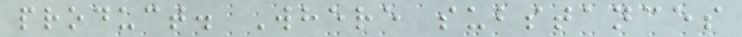product. Where substances
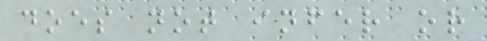does not infer or
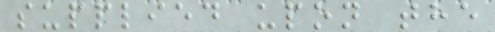supplied upon the
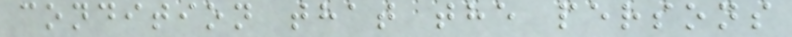condition that the persons
